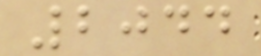2044
